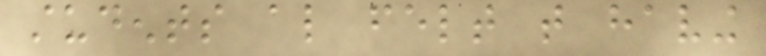students also felt that having
